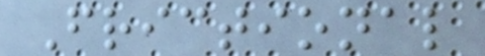Frictional
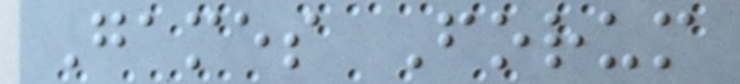Games Forum
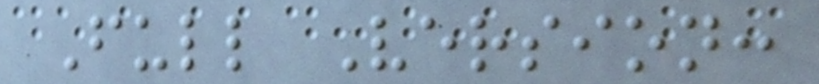Full Version:
